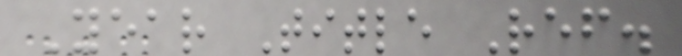Year Title Ref.
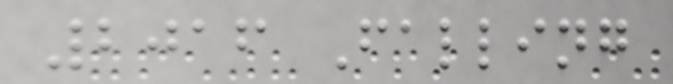2016 Falling
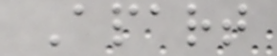Apart
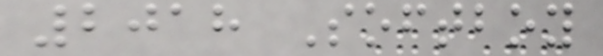2018 Softboy
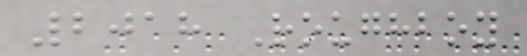2018 Roughboy
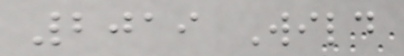2019 Wild
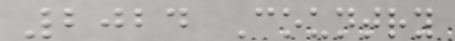2024 Country
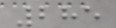285
